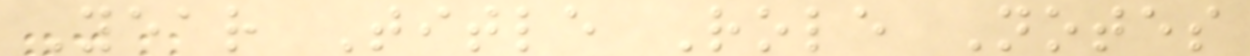Year Title Role Notes
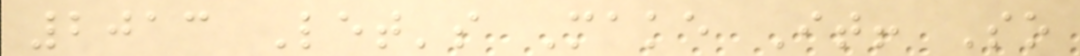2013 Let's Make It! So
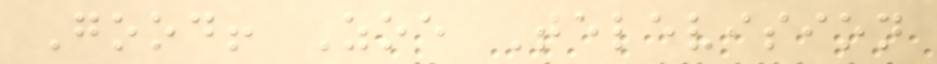Good! Zoe Television
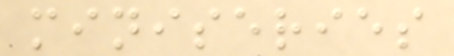miniseries
